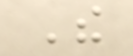The
